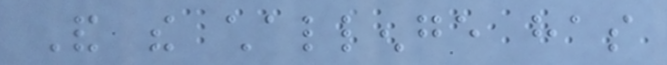And the challenge has
